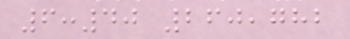6:40 260,782
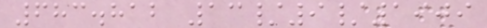683.812 13/9/1909
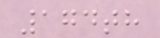174th
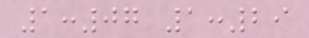1:07 1:29
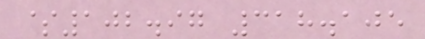$102.97 318.105
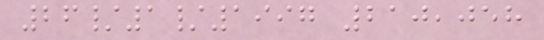26/1/1997 210,058
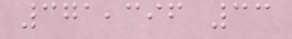371,396 33
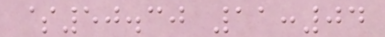$50.30 11:04
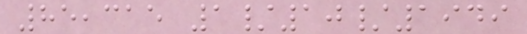85,315 1/10/1949
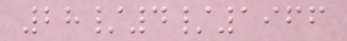28/4/1966
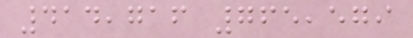414,716 765,579
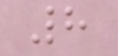8
